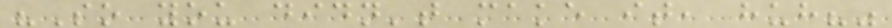"So you didn't make it, huh?"
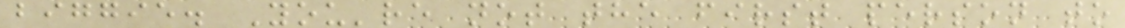biggie. You're not the first person to
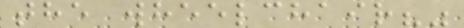the wheelchair?"
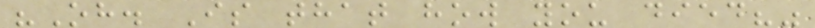"Oh. Is that how you died?"
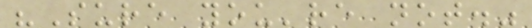"Sure you're not."
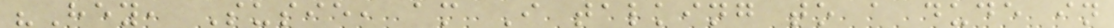"Hey, Susie, am I talking to a dude in
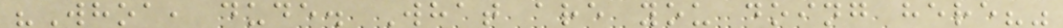"Whoa, dude. What are you doing here?"
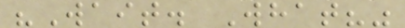"Wait. What?"
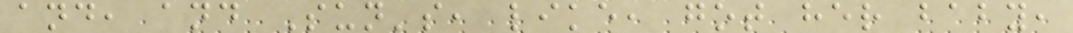and, and Sun's, like, got her baby,
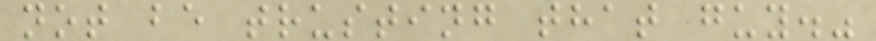not be trusting that guy."
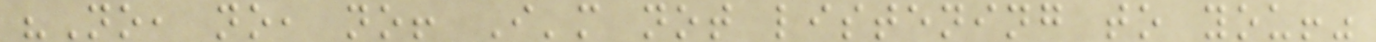"No, no, no! I'm not listening to you!"
